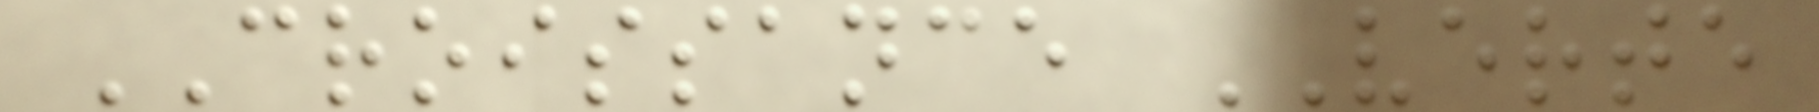CROISSANCE VERTE
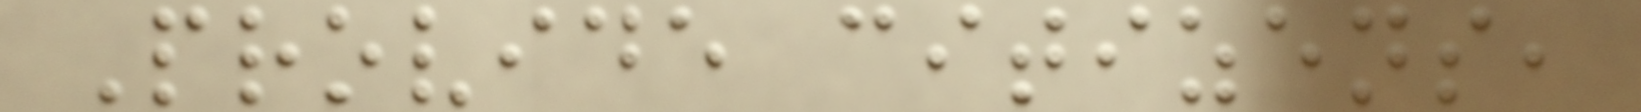Provide citizens,
